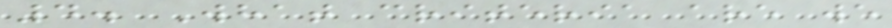4. What criteria are we
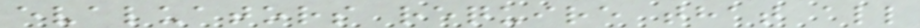evaluators require that all
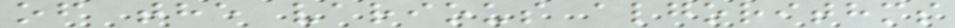of the various algorithms
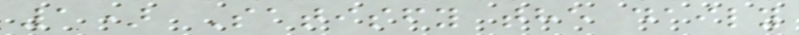1) Satisfy the daily
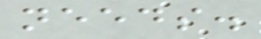needs.
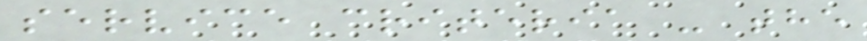service criteria - the
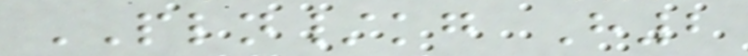PLN/kg H2
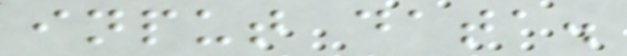input data.
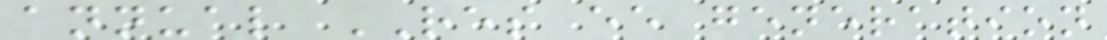annual RES ee generation
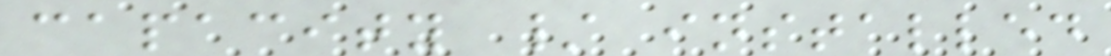capacity / installed
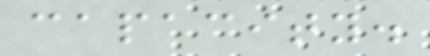capacity.
